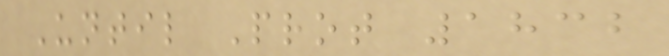Until Prot 1832
